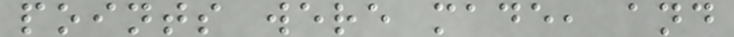points were made, and
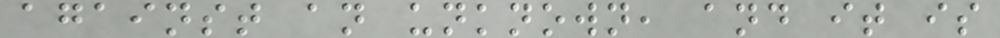against an unknown, and it is
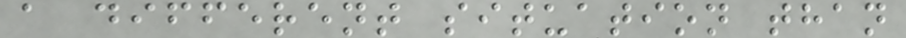a different situation than
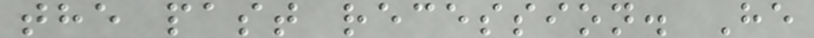the past recession. He
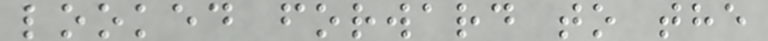looked forward to the
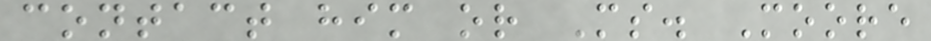contact him or Ms. Moore
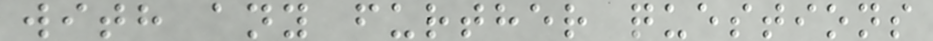with any further questions
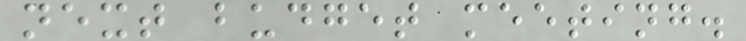next budget meeting.
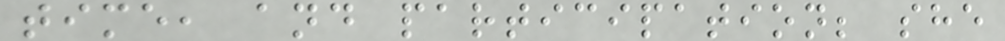time, and participation; she
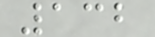132
